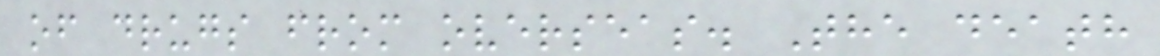of drugs from overseas. The death
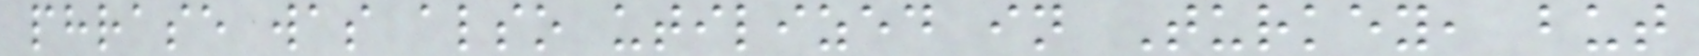phrase was also utilized in Turkey, but
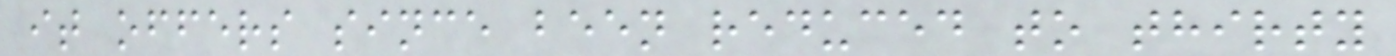it offers since been reduced to thirty
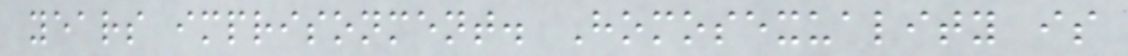years imprisonment. Homosexuality is
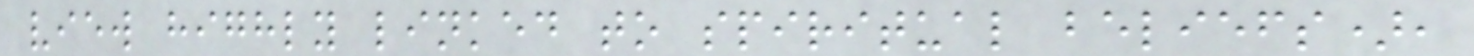view highly linked to spiritual beliefs),
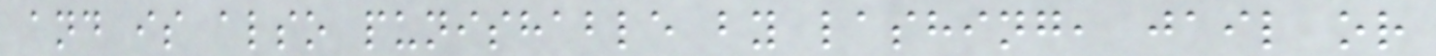and is also punishable by lashing, jail or
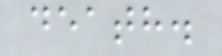death.
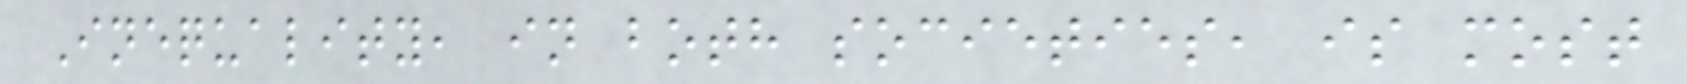Inequality, in both societies, is most
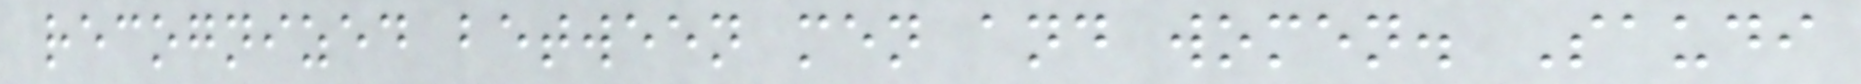recognized between men and women. Saudi
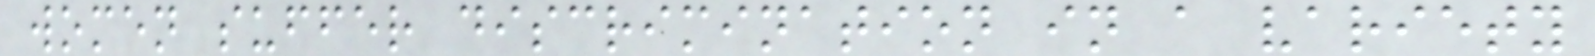women suffer discrimination in a variety
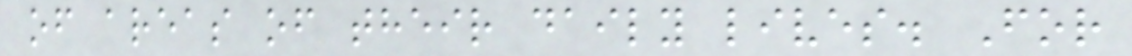of areas of their daily lives. For
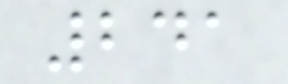241
